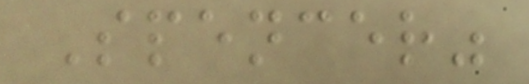Spencer"
